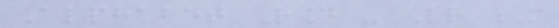Alphabet Round - Letter M
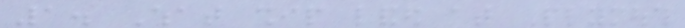1. What ship landed at Plymouth
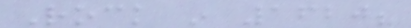Rock in 1620?
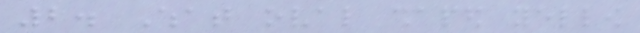2. What oval shaped yellow
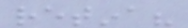retina?
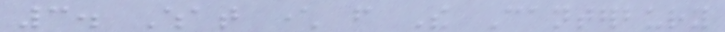3. What character from The Canterbury
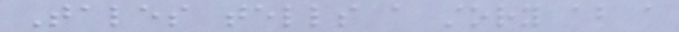Tales tells a story about a
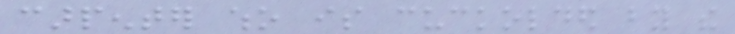carpenter who is cuckolded by the
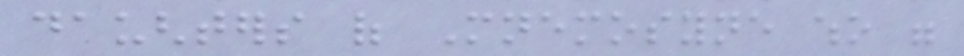daughters of Mnemosyne who were
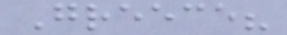Greece?
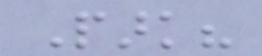Park?
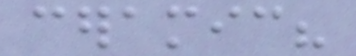ceramic?
